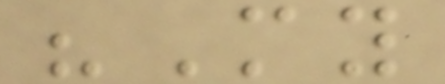"My
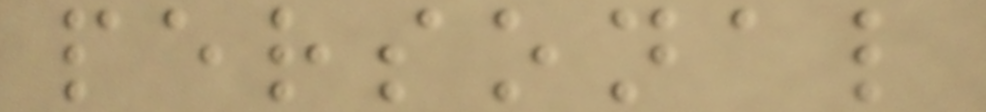personal
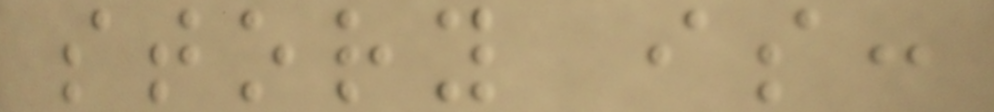story is:
